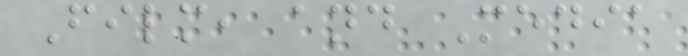Film, and Media
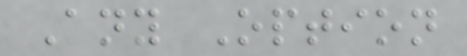Any Option
